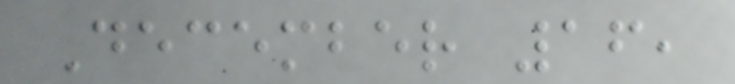December 16,
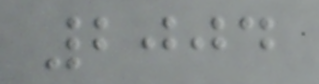2004
